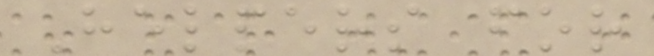Helpers for
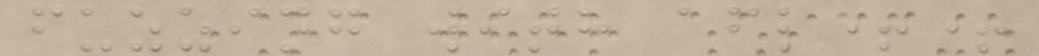fuzzing with afl++
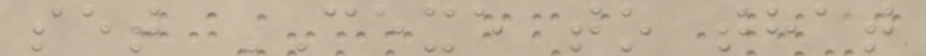set CEXE to that
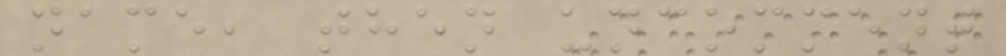name, then uncomment
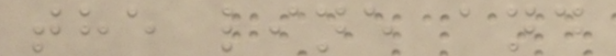the line and
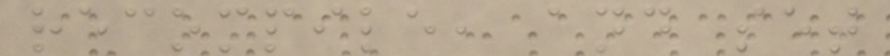recompile, and set
